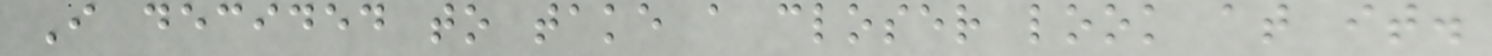I decided to take a closer look at it.
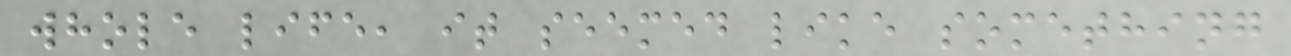whole life, it seemed like something
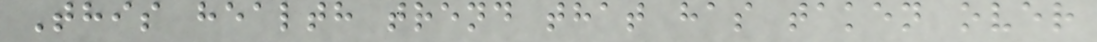This health trend that has taken over
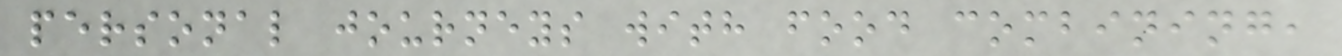personal journeys with food combining,
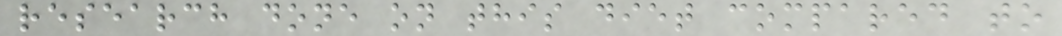research done on this diet compared to
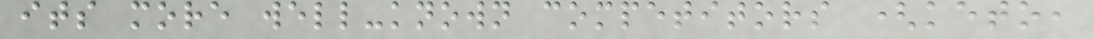its more well-known competitors (keto,
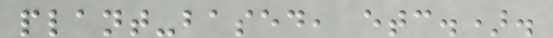plant-based, etc.).
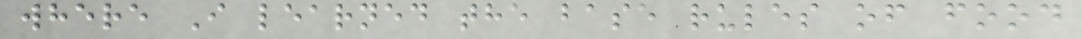where I learned the base rules of food
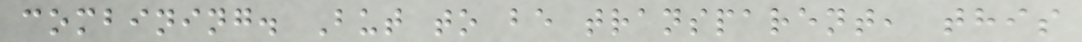combining. But to be transparent, this
